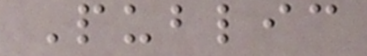Public
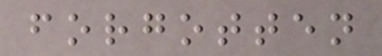forgotten
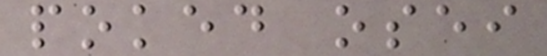poked osei
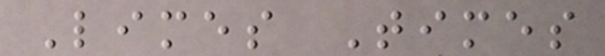Limes Times
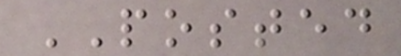POSTED
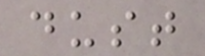dust
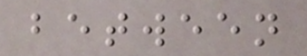between
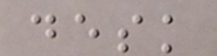desk
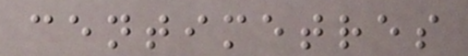centimetres
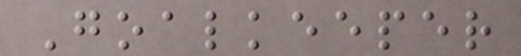Goalkeeper
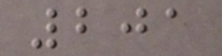201
